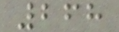268
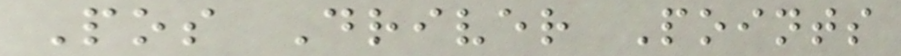Pos Driver Points
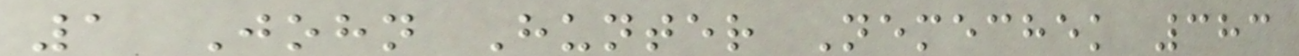1 John Hunter Nemechek 383
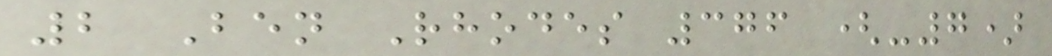2 Ben Rhodes 376 (-7)
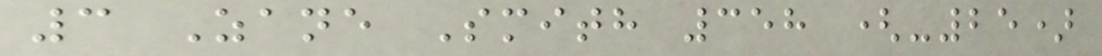3 Zane Smith 358 (-25)
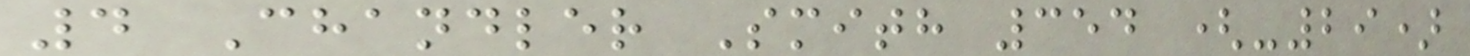4 Chandler Smith 354 (-29)
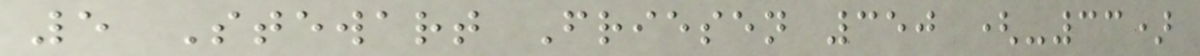5 Stewart Friesen 350 (-33)
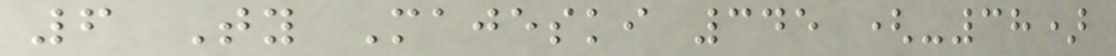6 Ty Majeski 345 (-38)
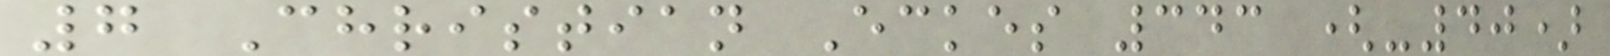7 Christian Eckes 343 (-40)
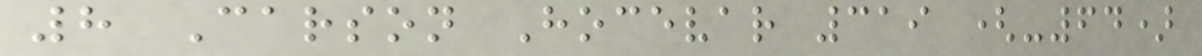8 Carson Hocevar 319 (-64)
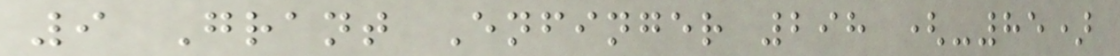9 Grant Enfinger 298 (-85)
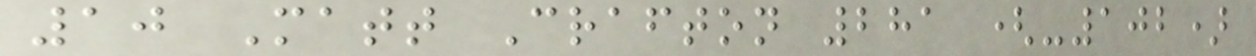10 Matt Crafton 281 (-102)
